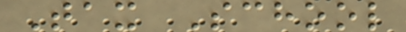Tax School
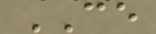CE
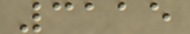3115
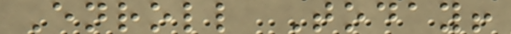Enroll Today!
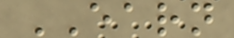EARN
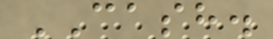CASH.
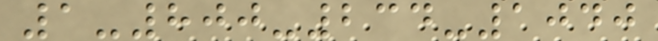1-800-234-1040
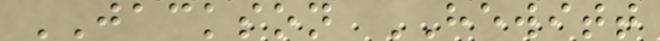JACKSON HEWITT
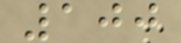100
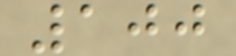100
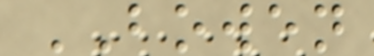BOWEN
